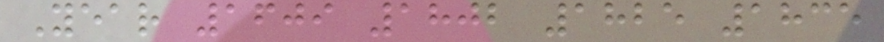Year 1609 1802 1825 1835
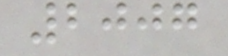2007
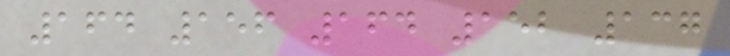164 156 164 152 137
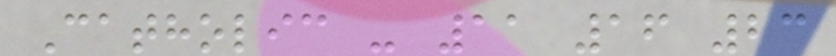Catholic - 11 16 23
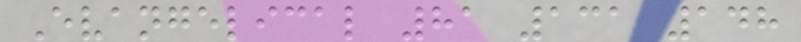Evangelical 81 131 148
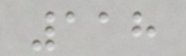118
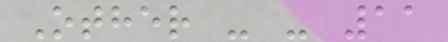Other - - 11
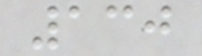130
